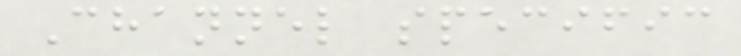Channel specific
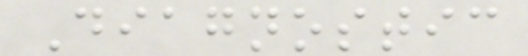Diagnostic
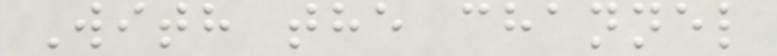With the channel
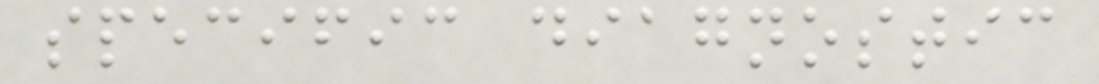specific diagnostic
